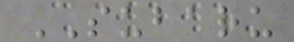SUBARU
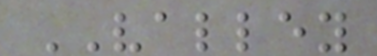VALLEY
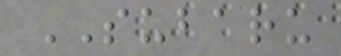SUBARU
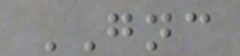GNC
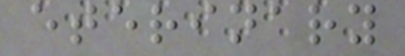eterinary
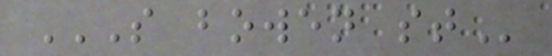S BOWEN ST
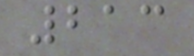213
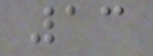13
